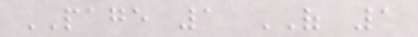PAGE 1 OF 1
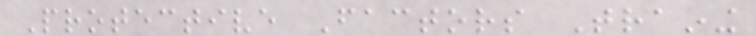Protective Factors Training
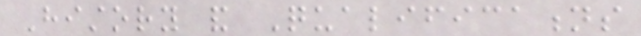History and Qualifications
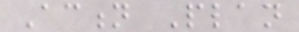Action Plan
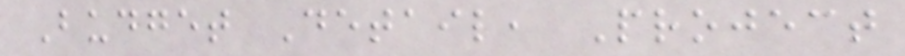Budget Detail, Project
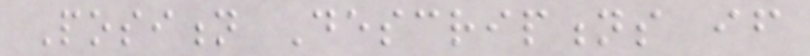Position Descriptions if
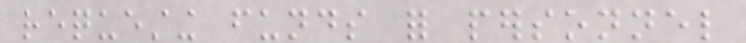requesting funds for personnel
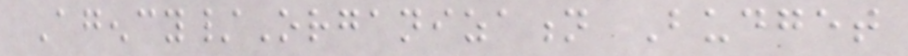Agency/Organization Budget
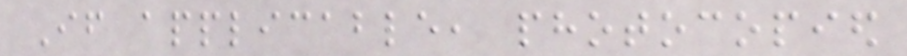If applicable, photocopied
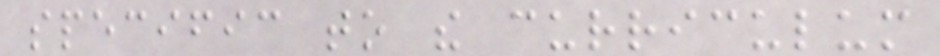specific to the curriculum
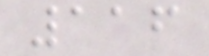116
